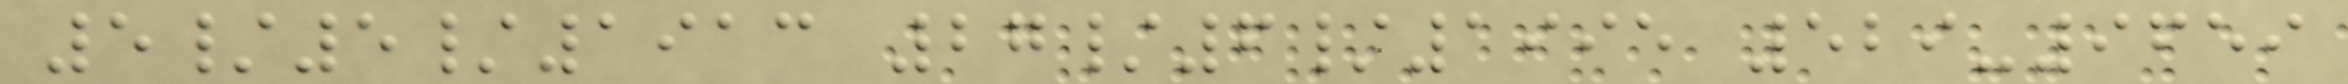5/5/1913 27/6/1995 529-9659
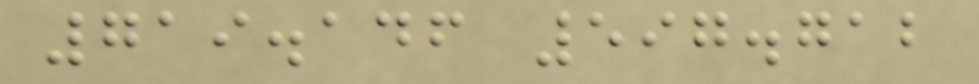719.146 597.712
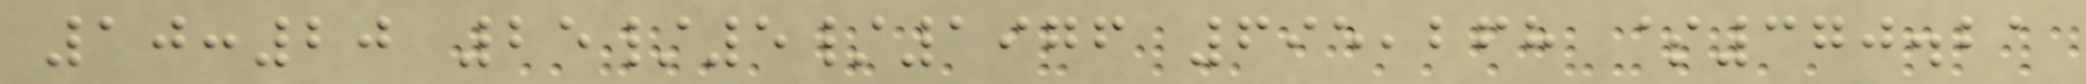10:20 25/5/1976 695,268 $370.21
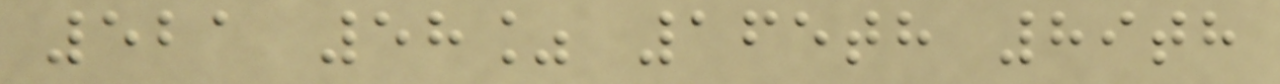521 58% 165th 89th
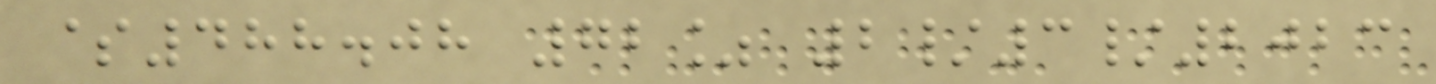$488.08 72% 2/3/2023
